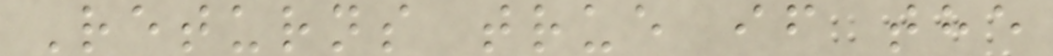Returns true if the
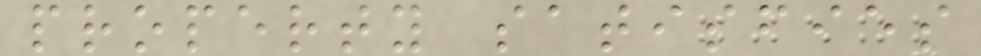property satisfies
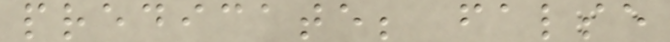predicate; false
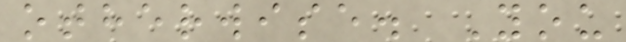otherwise. You
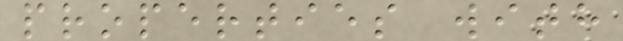properties with
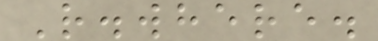R.where.
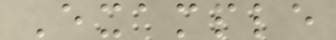Example
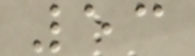53
